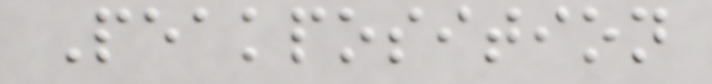Peakposition
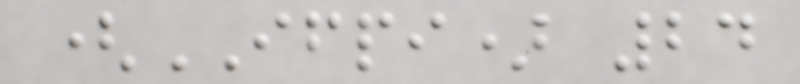(IFPI) 24
